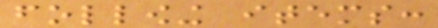following items:
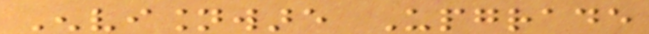Envisionware Upgrade
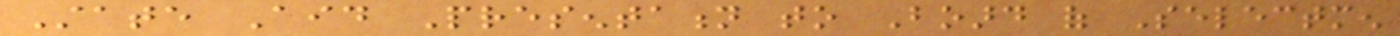State Aid Presentation to Board of Selectmen
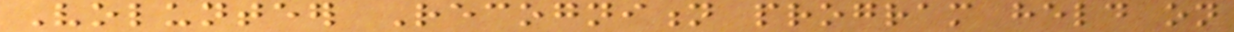Volunteer Recognition program held on
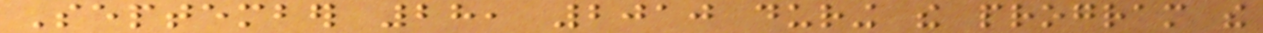September 28, 2010 during the program the
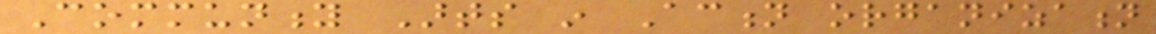Community Arts in Action organization
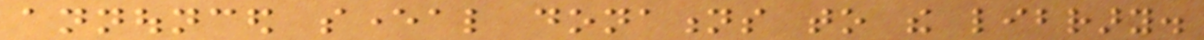announced several donations to the library.
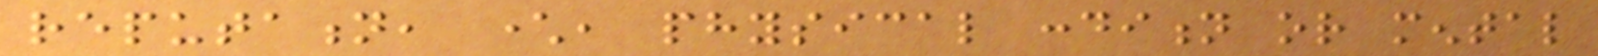reputation, character, physical condition or mental
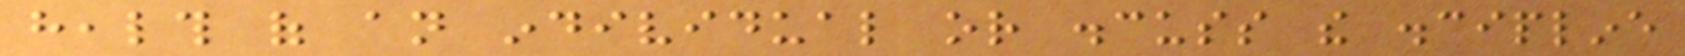health of an individual or discuss the discipline
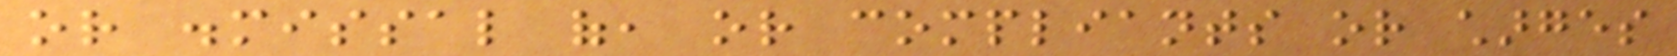or dismissal of, or compliants or charges
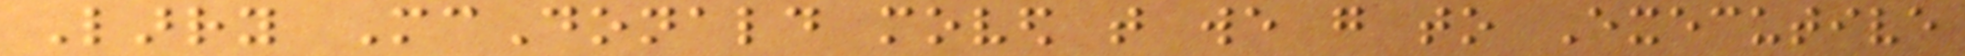Larry McDonald moved that we go to Executive
